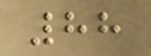88
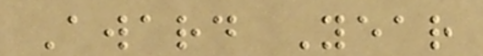Award Year
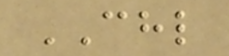CHL
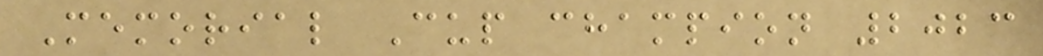Memorial Cup champion 2023
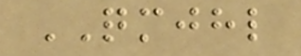QMJHL
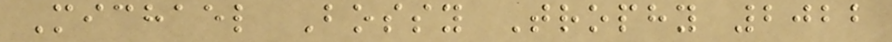Michael Bossy Trophy 2022
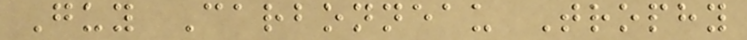Guy Carbonneau Trophy
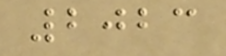2023
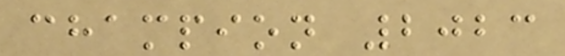champion 2023
